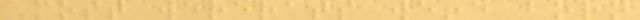Most wererats were born
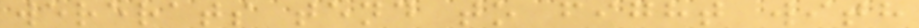wererats tend to fight with
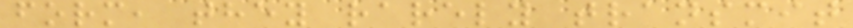form, they rarely transmit
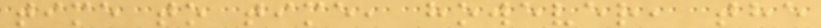time to time, however, the
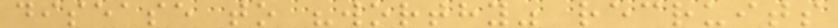disease to "worthy" recruits
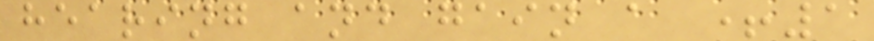hearing and gain a +1
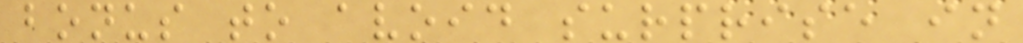bonus to avoid surprise in
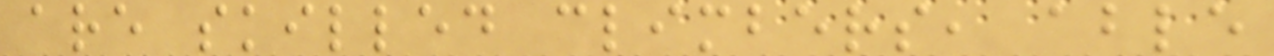are skilled climbers, able
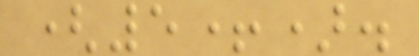(5+).
